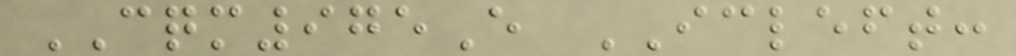CQM975E ICLEFT:
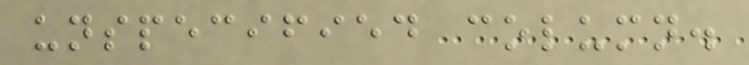unspecified column.
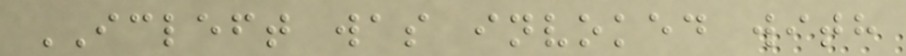ICLEFT was invoked with
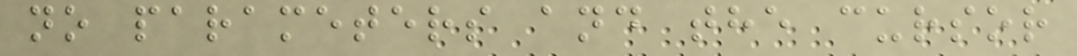no parameters and the cursor
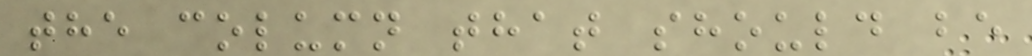the column that should be
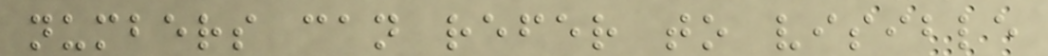numbers can refer to visible
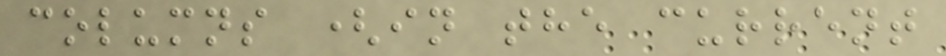columns (in the current
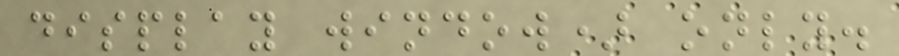display window) only.
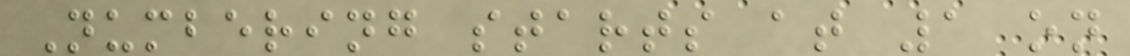Numbering starts at 1 on
